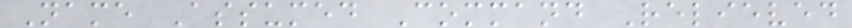Name Assumed Command Relieved
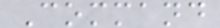Command
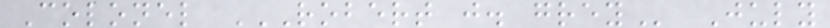Colonel ROBERT J. GREY July
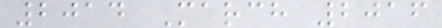2014 March 2016
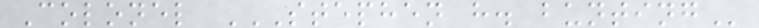Colonel STEPHEN H. BUNTING
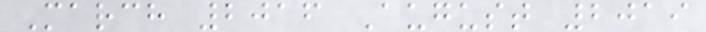March 2016 August 2019
